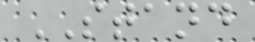STAND
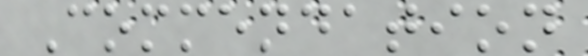Commendation
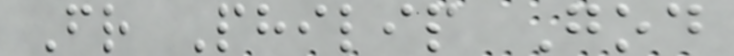Fr Philip God
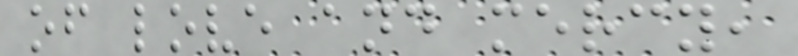of love and mercy,
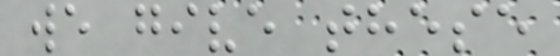we give these
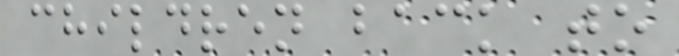children back to
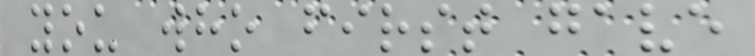you who first gave
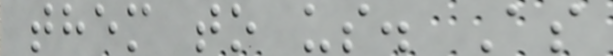them to us. As
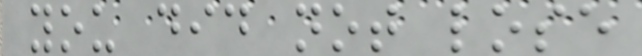you did not lose
